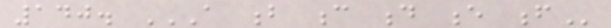140. A B C D E F
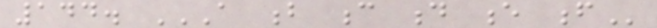144. A B C D E F
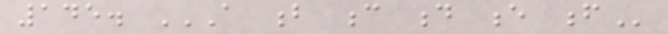145. A B C D E F
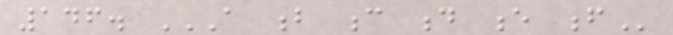146. A B C D E F
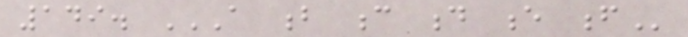149. A B C D E F
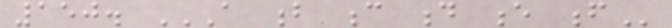150. A B C D E F
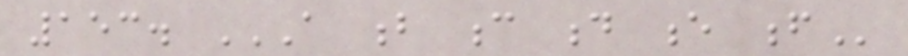153. A B C D E F
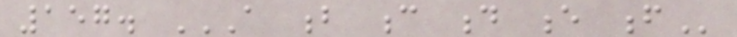157. A B C D E F
